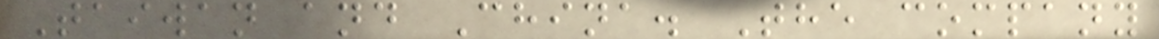Taiwan and China. The company
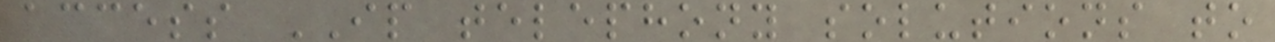access IP telephony solutions to
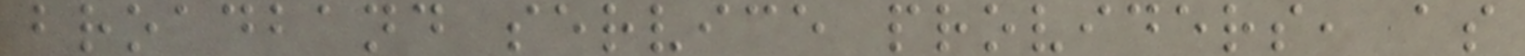broadband service providers, as
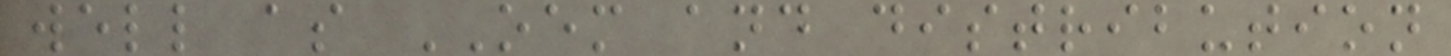well as OEM and distribution
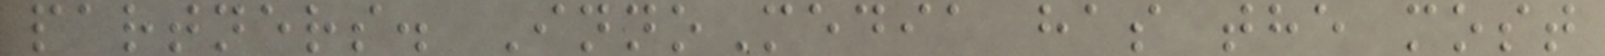partners. InnoMedia has the most
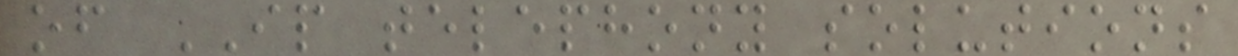of IP telephony solutions
